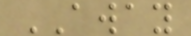AWAY
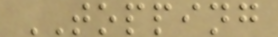TOPPING
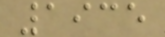1935
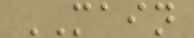MAIN
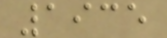1935
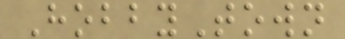HobbyTown
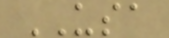USA
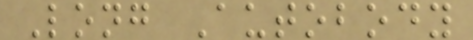Long Autobody
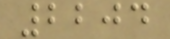2204
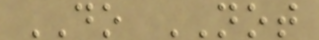DO NOT
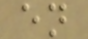en
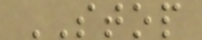STOP
